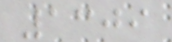1309
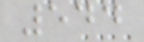544
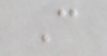C
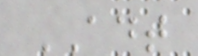ADT
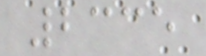2335
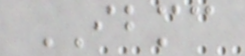IBMC
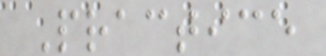Practice
